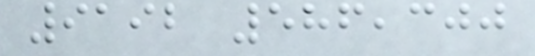9192 586,300
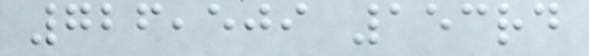726,509 153rd
